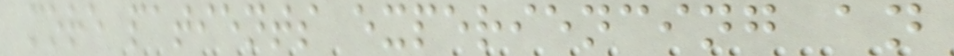more patients experiencing an
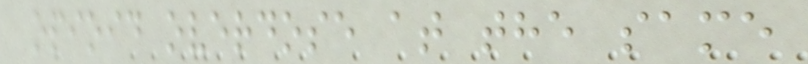opioid overdose at the same
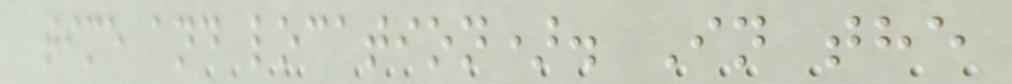time and location). In the
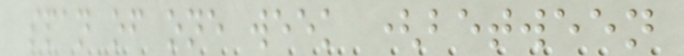span of one week (between
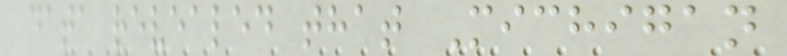data revealed that Michigan
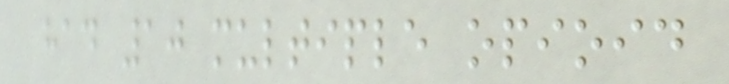had 10 multiple opioid
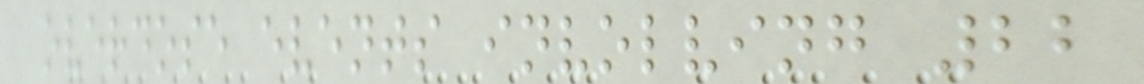overdose events involving 22
